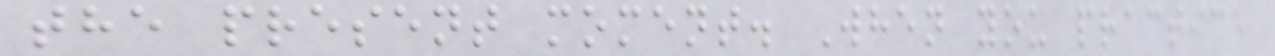the present moment. When you practice
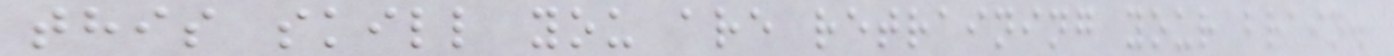this skill you are retraining your brain.
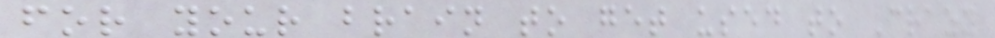for your brain to get used to Crazy
